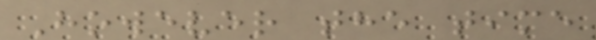However the time
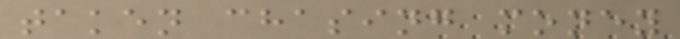taken chasing money
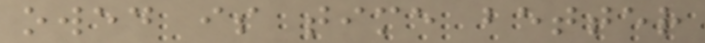owed is time better
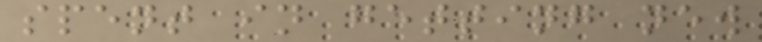spent in getting new
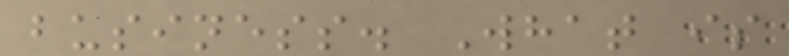business. What is
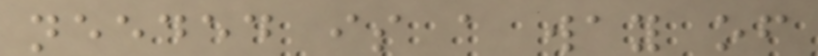needed is a way of
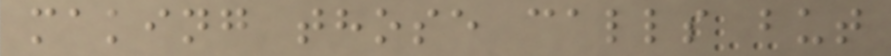making those calls but
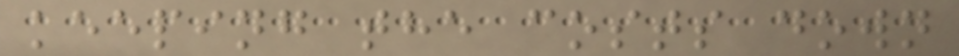keeping the costs down
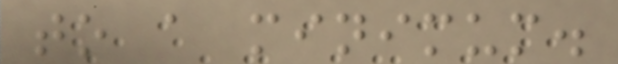to a minimum.
